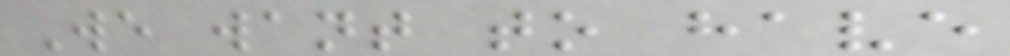We want to have
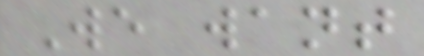We want
